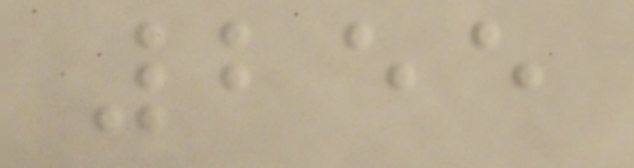255
